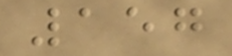157
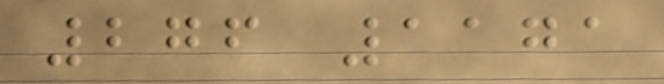276 1171
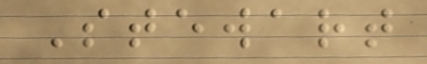Stewart
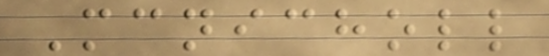Mcnicholl
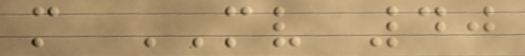m MV 40
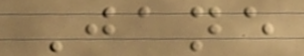Jane
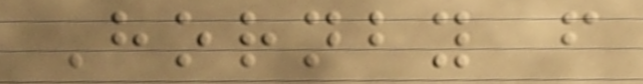Hornby f
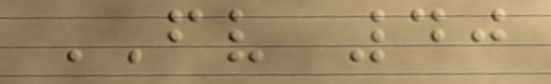FV 40
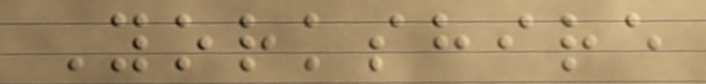Yorkshire
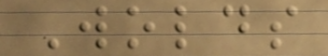Wolds
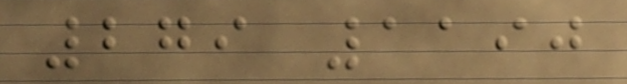279 1190
